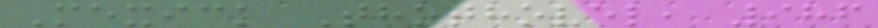Mexick Thothovel, 986
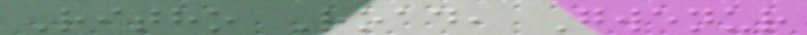Ritho Road, Gwenur
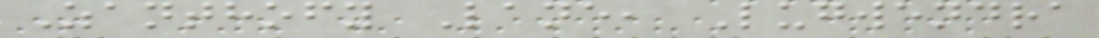Zanthofy Lane, Lugwendra
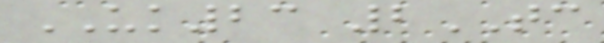UK23 2TC
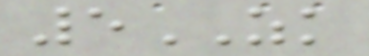5ZK
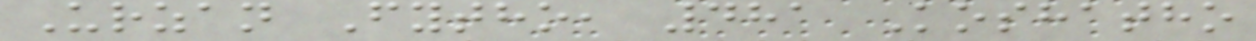Urzan Fytho, 481 Koshatho
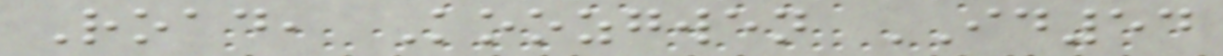Road, Koozgwen ID54
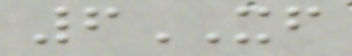6XF
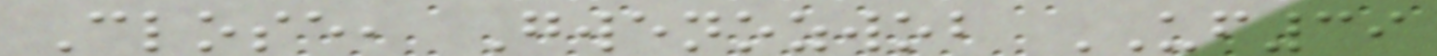Close, Gwenozwob UF39
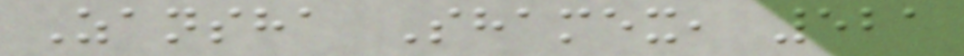Zansha Shamex, 521
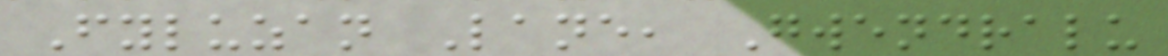Fyluzan Lane, Gwendralu
